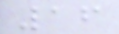16
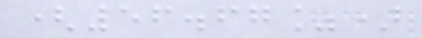(56.67%)
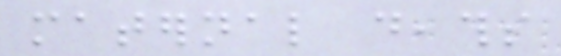maternal deaths
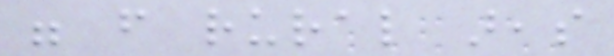were from rural areas
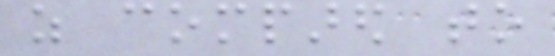as compared to
